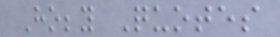Hobby Quotes
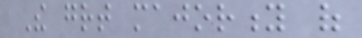The great majority of
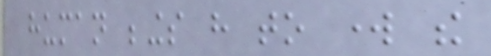human beings have to work the
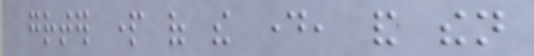greater part of the day, and then
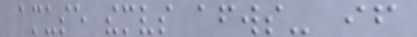amuse themselves afterwards- if
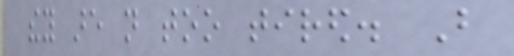they are not too tired. But
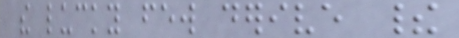the lucky few derive their
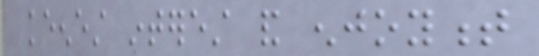keenest interest and enjoyment
